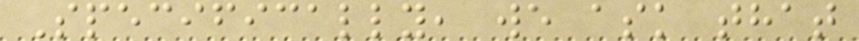Specifically, we ask that
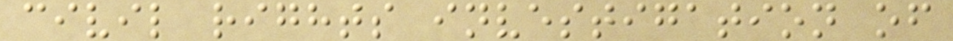civil rights investigation of
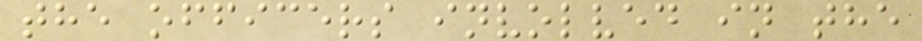the officers involved in the
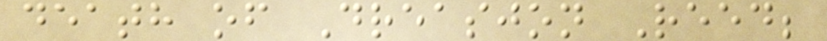death of Dreasjon Reed;
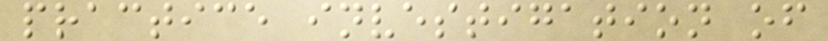practice investigation of
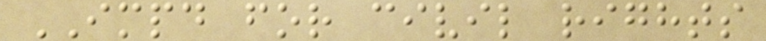IMPD for civil rights
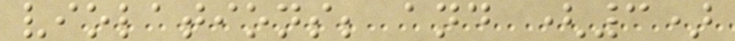violations; and (3)
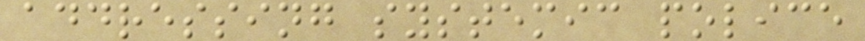addressing systemic police
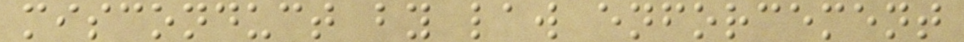misconduct by law enforcement
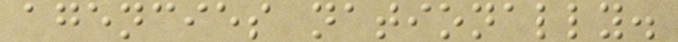agencies nationally.
